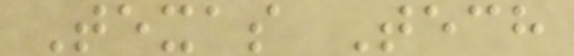Texas Tech
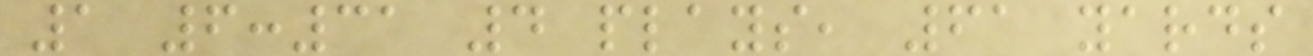1 6:31 4 plays, 61 yards
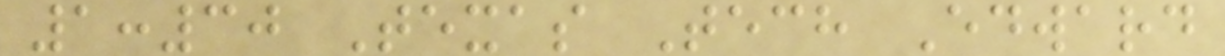1:30 Texas Tech Edward
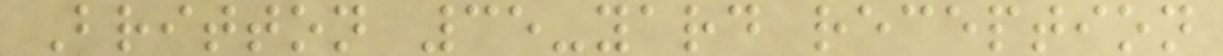Britton 35-yard reception
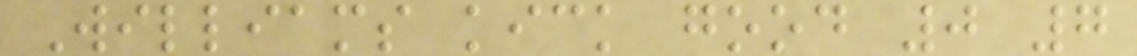Williams kick good 0 7
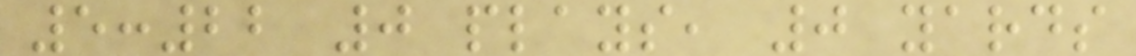5:22 0 plays, 0 yards
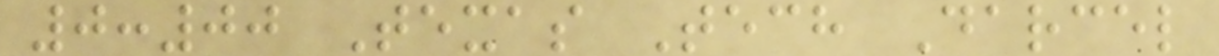0:00 Texas Tech Darcel
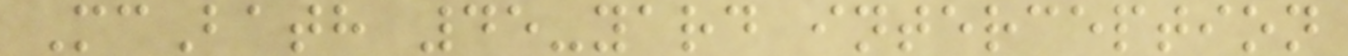McBath 45-yard interception
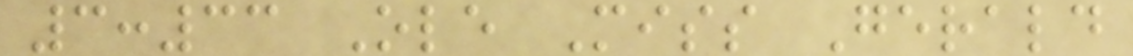3:33 Ole Miss Gerald
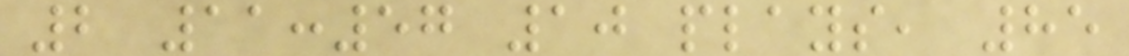2 11:57 10 plays, 85
